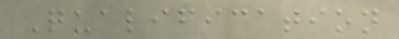Qualification
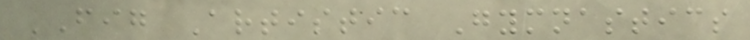FIG Artistic Gymnastics
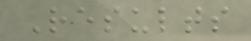Results
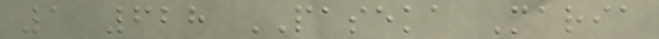1 628 PASEKA Maria
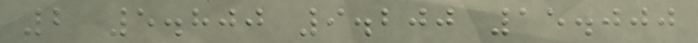2 5.800 9.200 15.000
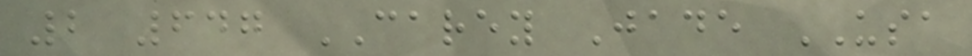2 647 CAREY Jade USA
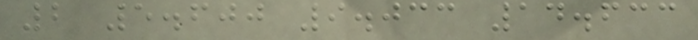2 5.600 9.033 14.633
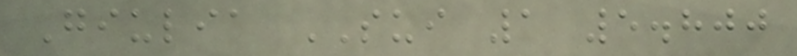Giulia SUI 1 5.800
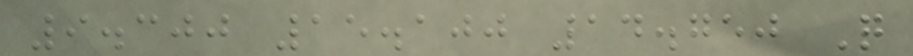9.300 15.100 14.750 Q
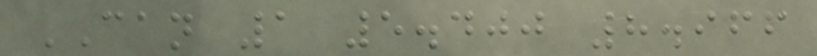CAN 1 5.400 8.966
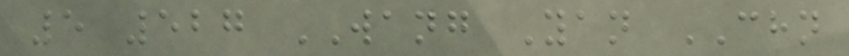5 527 WANG Yan CHN
